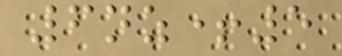6nz+5
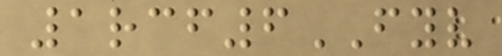1rcf6FYV
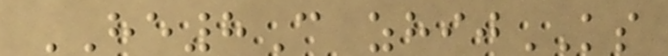HE8C zhijKS
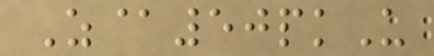Z@50pkU
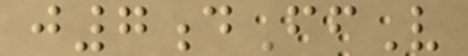j7dFfV
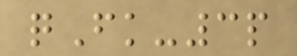qFk-3p
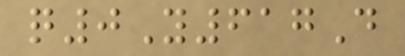q0Y617D
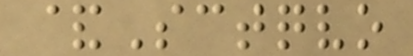&Sctqvo
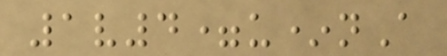1v4=u*nA
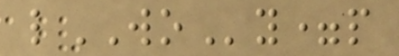lWOy=p
